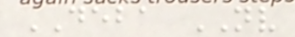DEBA NV
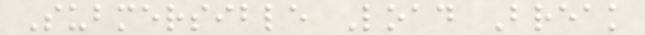Submersible Load Break
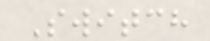Switch
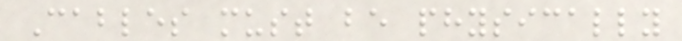Cables must be physically
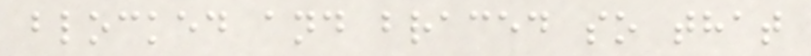blocked and braced so that
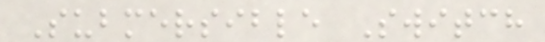Submersible Switch
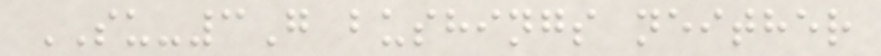SU-3G bushings neither
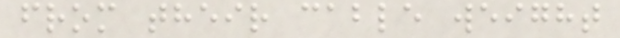from their cable weight
